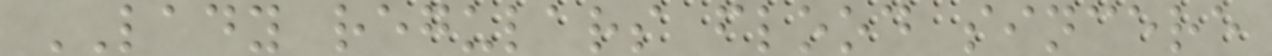LADY regulars flood sincere
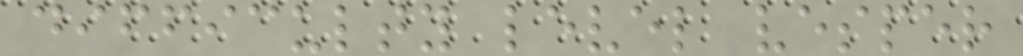difficulty level vesper
